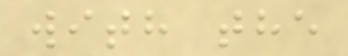with the
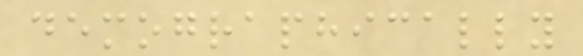demographically
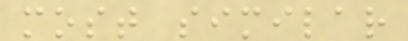most similar
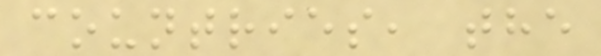countries, the
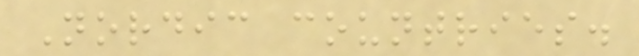Nordic countries.
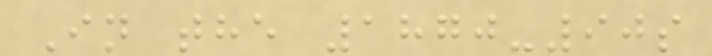In the 1870-90s
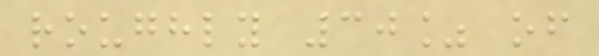roughly 30% of
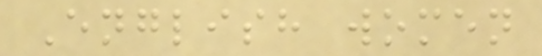English women
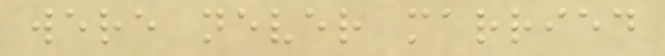were never married
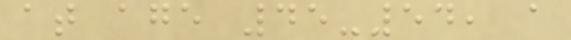at age 45-54, a
